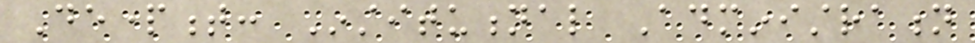Department: Institutional Administration
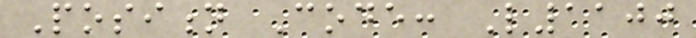Position Code: L1100
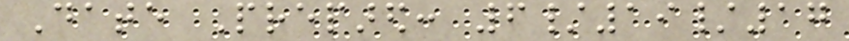Date Prepared: 6/19/17
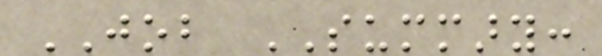JOB SUMMARY:
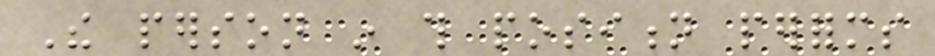The person in this position performs
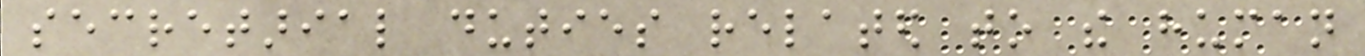secretarial duties related to the human
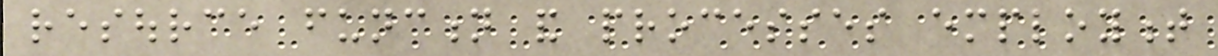resource function and processes employment
